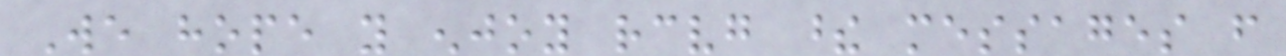We hope you enjoy receiving these messages from
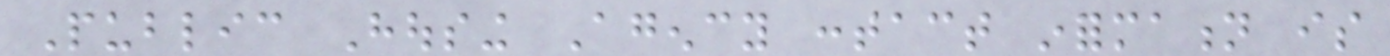Public Housing Agency contact information is
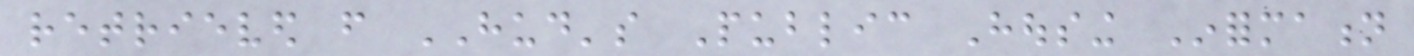retrieved from HUD's Public Housing Information
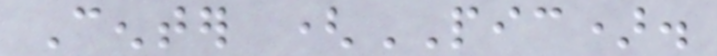Center (PIC).
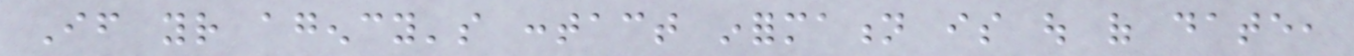If your agency's contact information is out of date,
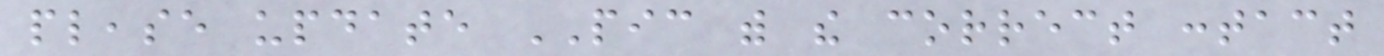please update PIC with the correct contact
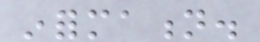information.
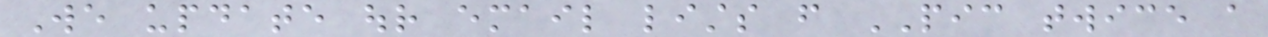We update our email lists from PIC twice a
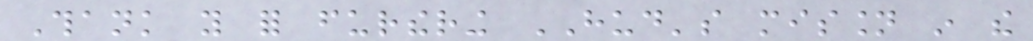Thank you for furthering HUD's mission in the
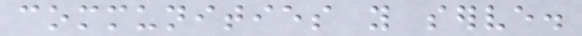communities you serve.
